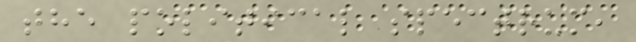the political spectrum,
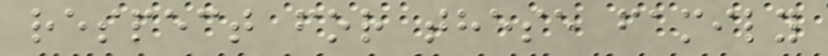respect for these family
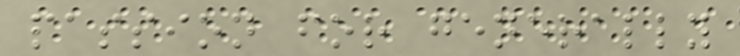passion for generally
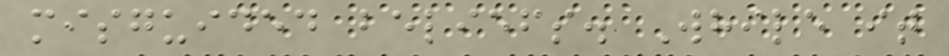misguided beliefs. While it
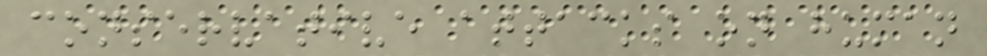conservative attacks on human
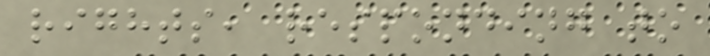rights, responding to
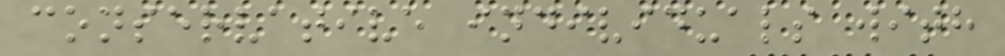conservative individuals with
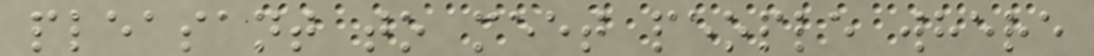pleasant to meet people where
